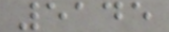5145
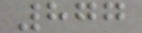877
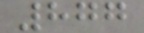877
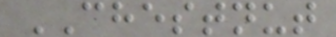CHESTNUT
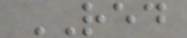RED
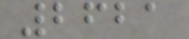2621
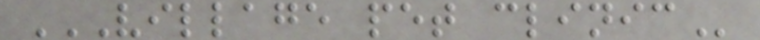VILLAGE PET CLINIC
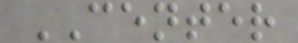CENTER
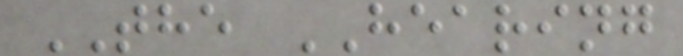THE HEARING
